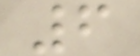6
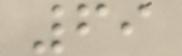69
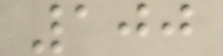100
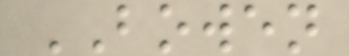BOWEN
